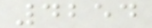4254
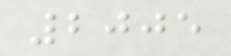2005
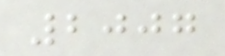2007
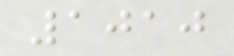1010
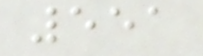551
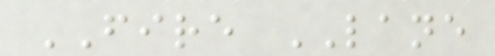FIRE LANE
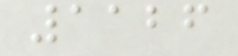1126
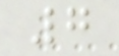7
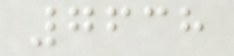7638
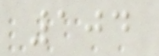104
